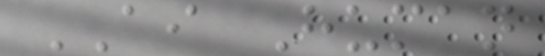AI Human
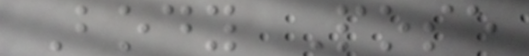Body Pose
